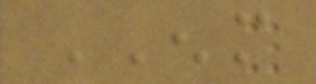ENM
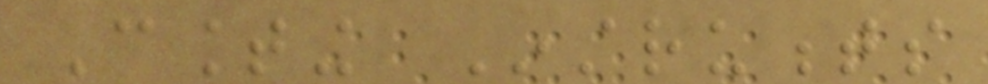Counting Instruments
